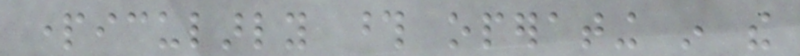particularly those operating in the
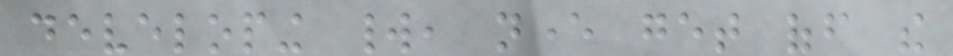developing world, never get off the
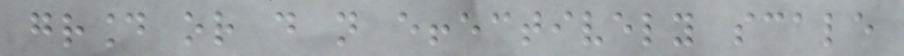ground or do not effectively scale
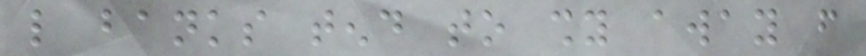like banks tend to shy away from
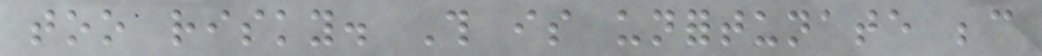too risky. This is unfortunate because
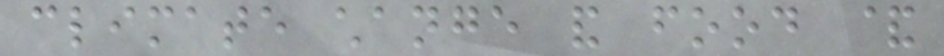climate change and food &
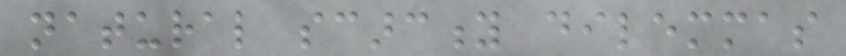natural scarcity dilemmas
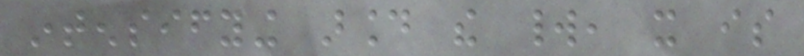intensifying around the world, it is
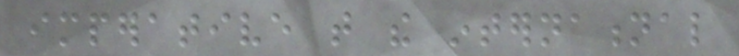imperative that the international
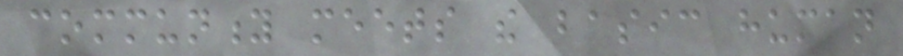community meets the basic human
